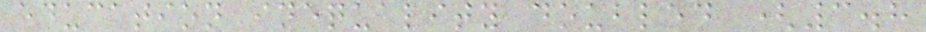education inequality doubled (3.8
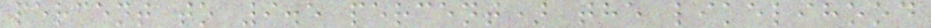percent to 9.5 percent) the likelihood
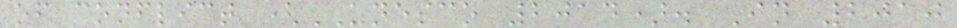of conflict (UNESCO 2014). In 2010
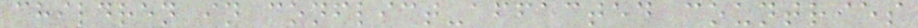children in conflict-affected countries
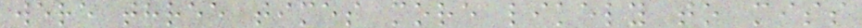were three times more likely to miss
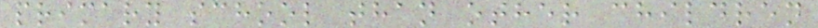primary school than other children
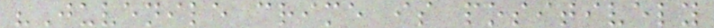"Juvenile crime is positively
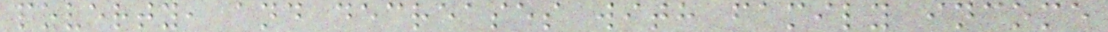poverty, and decreases with family income
